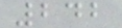242
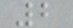2
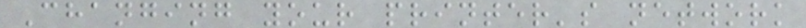Changing your printer's network
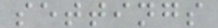settings
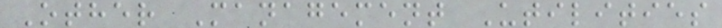Other Management Utilities
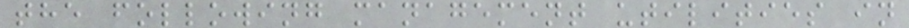the following management utilities in
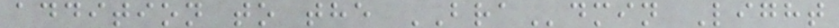addition to the BRAdmin Light
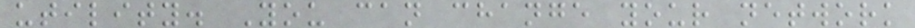utility. You can change your network
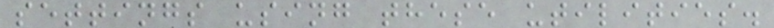settings using these utilities.
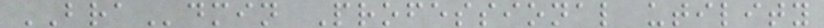BRAdmin Professional utility
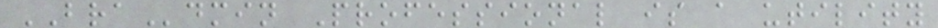BRAdmin Professional is a utility
